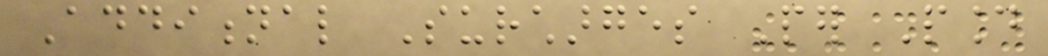Additional Surcharges Per Pound
